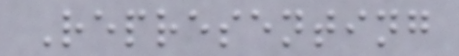Representing
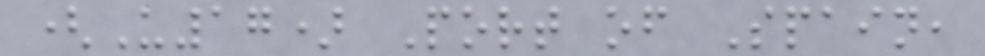(U17) Port of Spain,
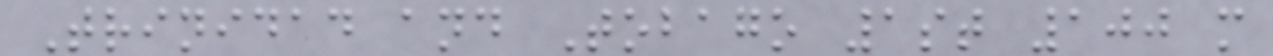Trinidad and Tobago 1st 100 m
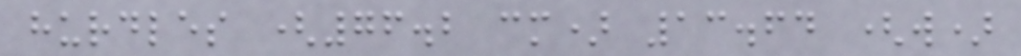hurdles (76.2 cm) 13.64 (w)
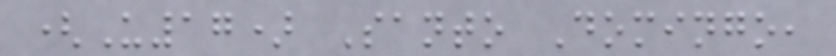(U17) Santo Domingo,
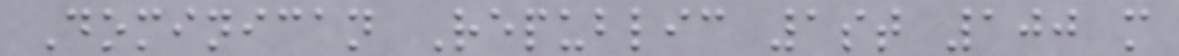Dominican Republic 1st 100 m
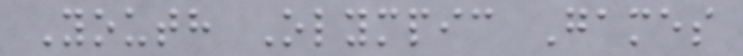Youth Olympic Games
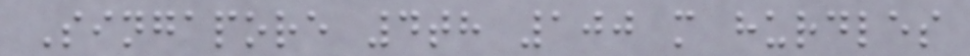Singapore 4th 100 m hurdles
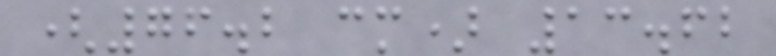(76.2 cm) 13.62
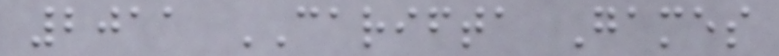2011 CARIFTA Games
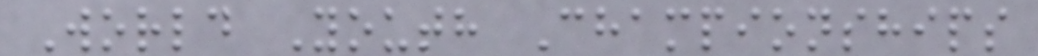World Youth Championships
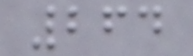264
